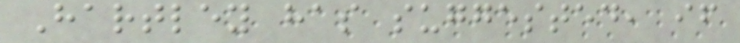Hartley has suggested, if
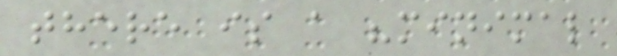there is a "minimal
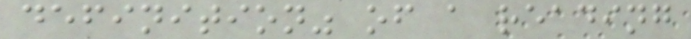definition" of a reading
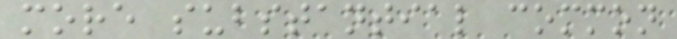more substantial common
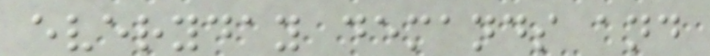everyday demands and
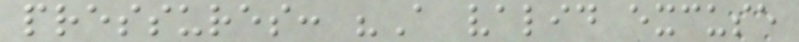pressures: "A valid excuse
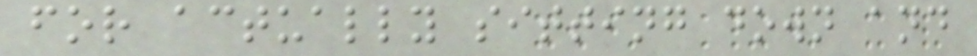for actually sitting down and
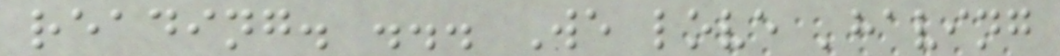reading. ... We love 'having
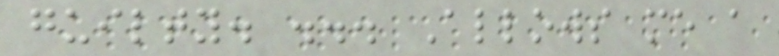guilty. ... Allows me a
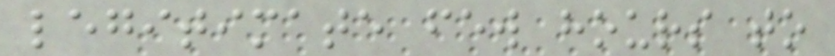legitimate few hours to
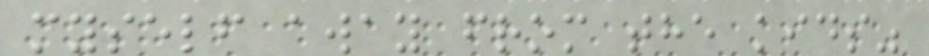myself away from the kids"
